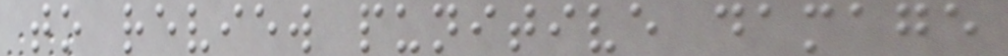to review punitive damage
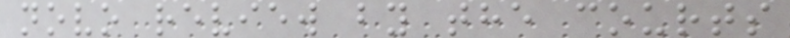novo review by the courts
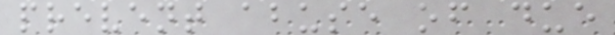prevent abuse of due
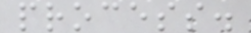process.
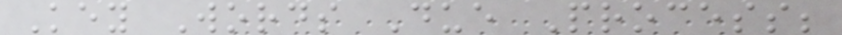Key Words Due Process;
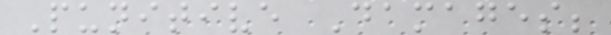Punitive Damages;
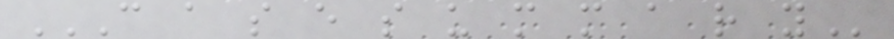C A S E S U M M A R Y
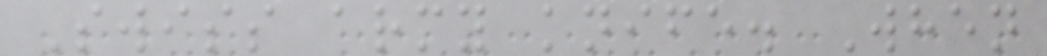Swiss army knife. When
